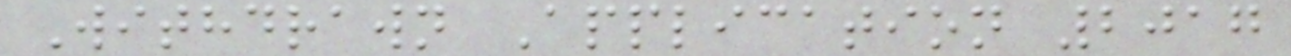Withdrawn Application 2017
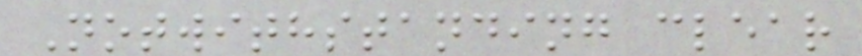Notwithstanding clear
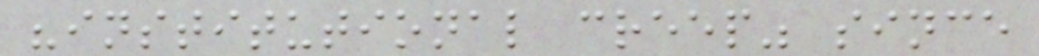"institutional creep" since
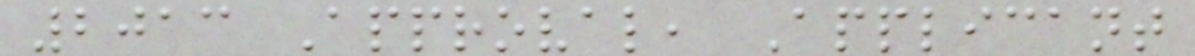2013 Approval, Applicant
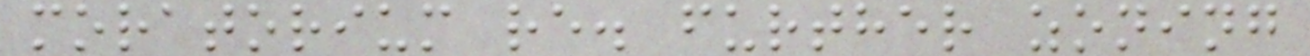moratorium re. further zoning
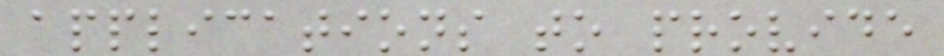applications to provide
